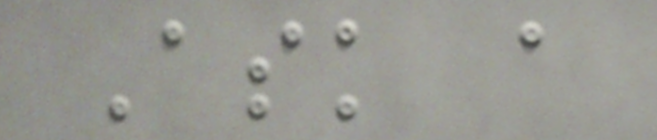Ask a
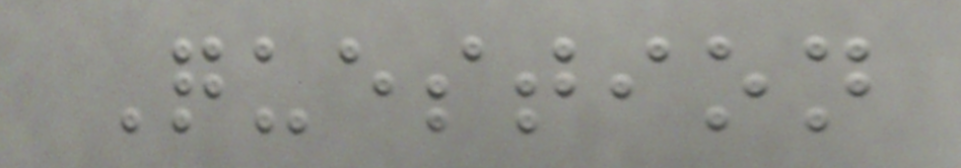Question
